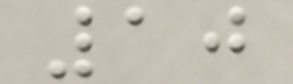10
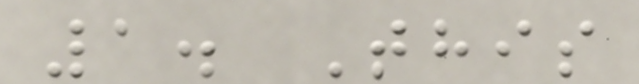1. This
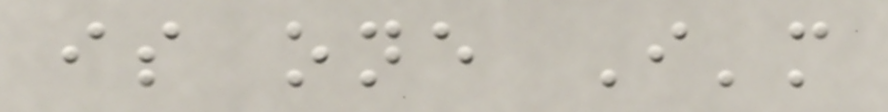is one I'm
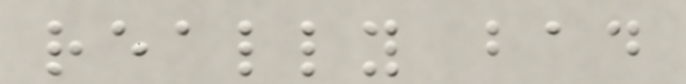really bad
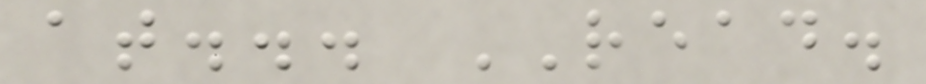at... READ.
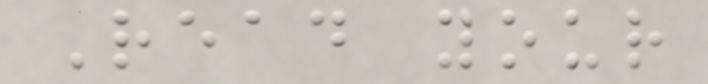Read your
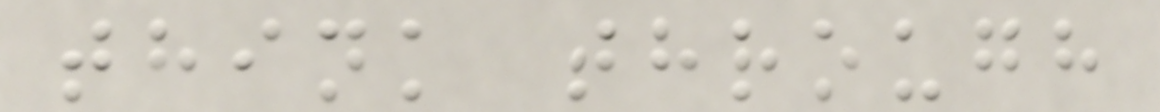think through
